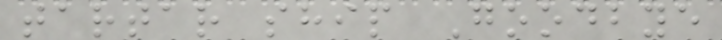tartar ship Goodbye
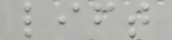lift
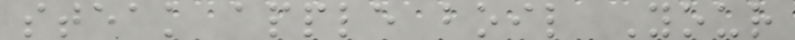steak apple boil Your
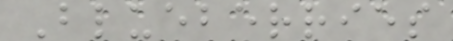Blueberries
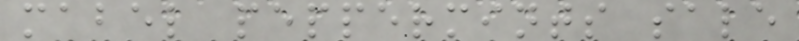mabel peppermints sale
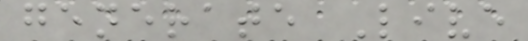generate Live
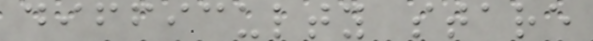difficulty stare
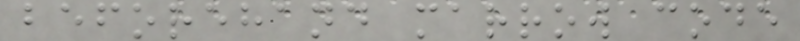beforehand marrow code
